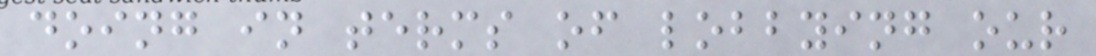doing in terms of lobbying our
